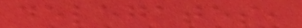delegates,
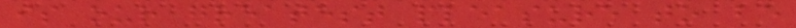is our greatest pleasure to be
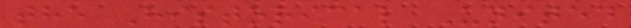the Historical United
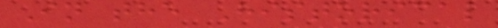In the Historical
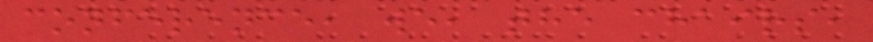conference, we, the chairs,
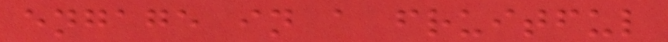engage in a fruitful
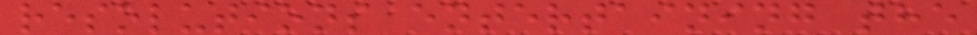resolutions entertaining the
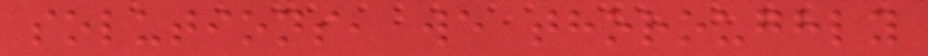solutions, we thoroughly
